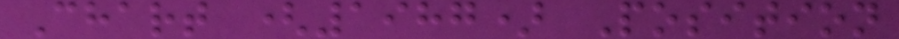Chart (1987) Position
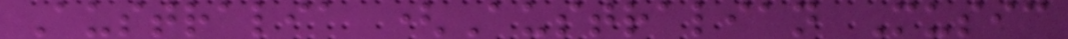Australia (Australian Music
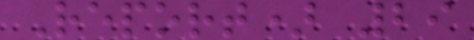Report) 29
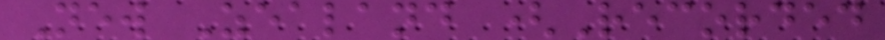New Zealand (Recorded
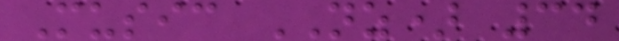Music NZ) 34
